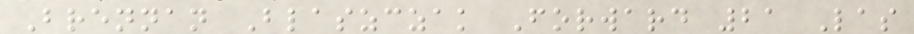Brennan Blaszczak Forward 21 Las
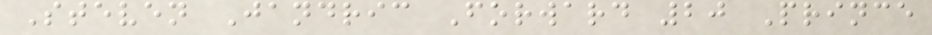Steven Jandric Forward 20 Prince
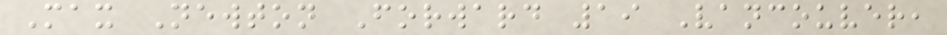Max Newton Forward 19 Vancouver,
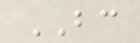BC
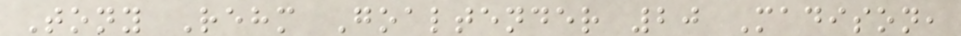Tony Rehm Goaltender 20 Madison,
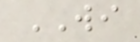WI
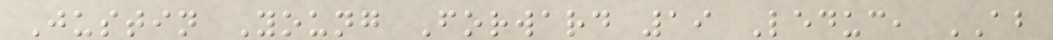Justin Young Forward 19 Leduc, AB
